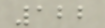122
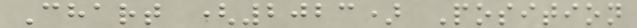Chart (2023) Position
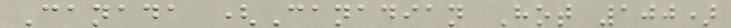Canada (Canadian Hot 100)
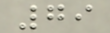79
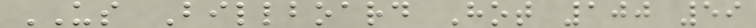US Billboard Hot 100 59
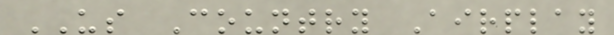US Country Airplay
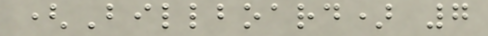(Billboard) 7
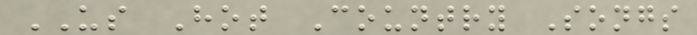US Hot Country Songs
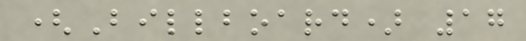(Billboard) 17
